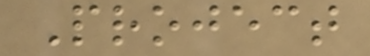Project
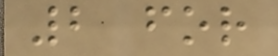2 for
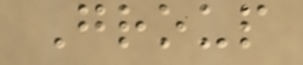Group
